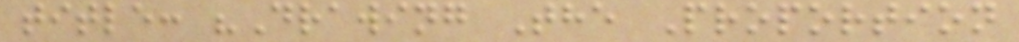title: "Drawing The Proportion
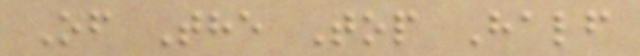Of The Top Half
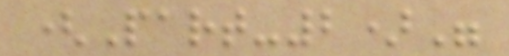(Part-2)"
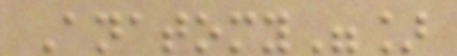Anatomy"]
